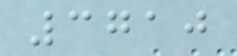3710
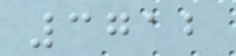3712
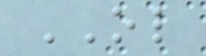OL
